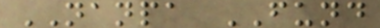NANPA FUND
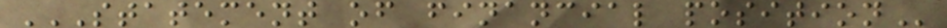STATEMENT OF FINANCIAL POSITION
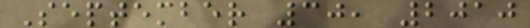September 30, 2010
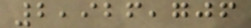2,926,706
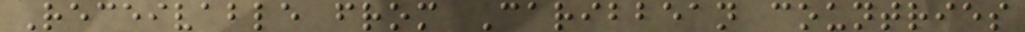Receivable from Caribbean countries
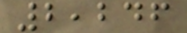2,246
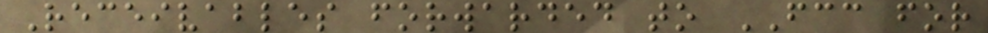Receivables forwarded to FCC for
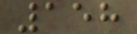158
